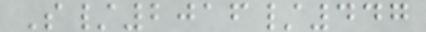S/2016/447
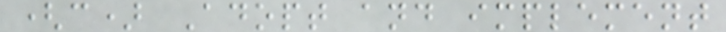(c) Adopt and implement
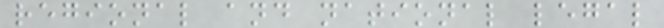regional and national legal
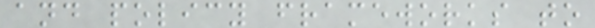and policy frameworks to
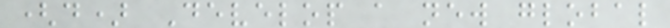(d) Develop a new global
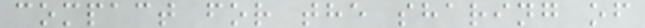compact for the sharing of
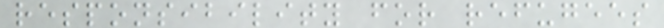responsibility for refugees
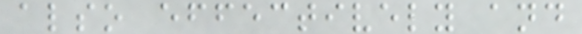also effectively and
